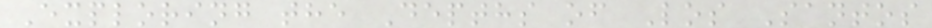Exploring the Depths of Los Santos
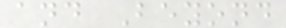and Beyond
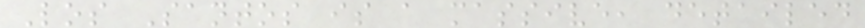Los Santos is a massive, detailed
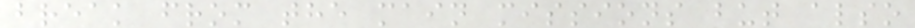break from the main missions but also
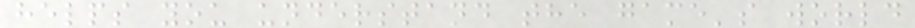helps you understand the game's world
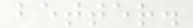better.
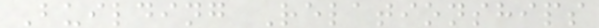Building Relationships
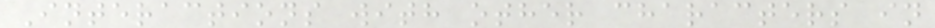Interactions with other characters in
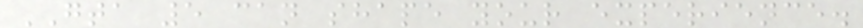GTA 5 can shape your experience.
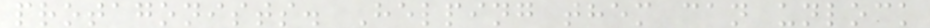protagonists. Helping them can unlock
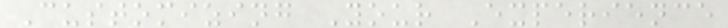Customizing Your Experience
